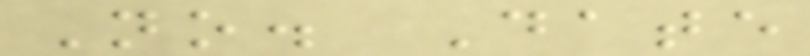No. Date
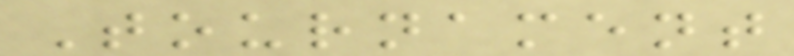Tournament
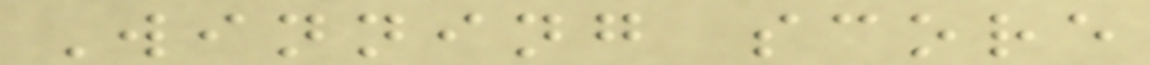Winning score
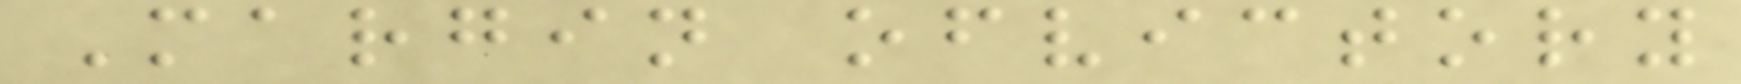Margin ofvictory
